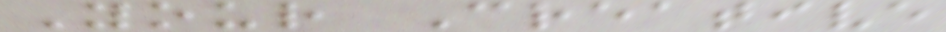Your Creative
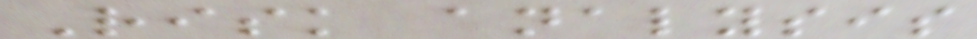Risk analysis
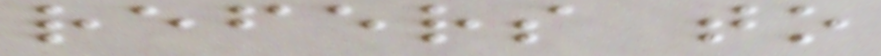refers to
